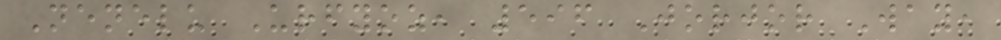Nenelu Urfyoz, 596 Jorjor Way,
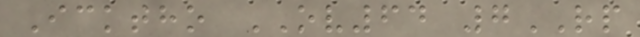Icktho OV64 7RP
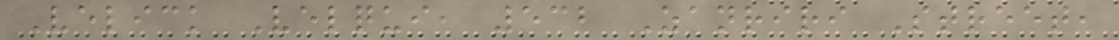Velick Velqui, 532 Zanriri Street,
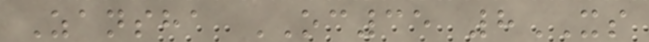Zansha OC35 8XS
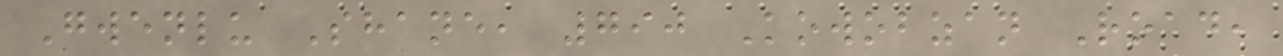Gwenlu Shane, 790 Kowobzan Road,
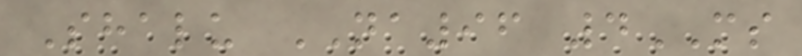Shalu NA96 4MS
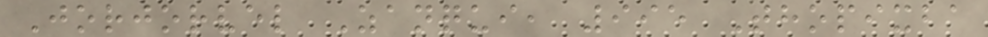Jorjorvel Zanqui, 995 Thopixba
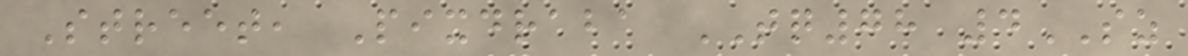Street, Pixdraba TQ78 4SZ
